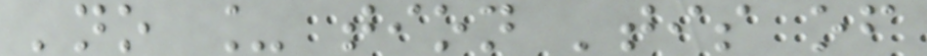'no _ tion 'tis of
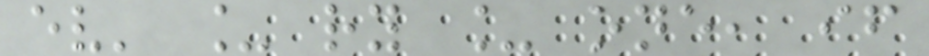ev' _ ry _ one, if
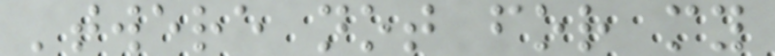'twere not for my
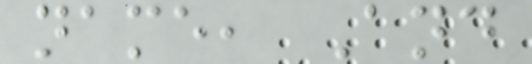name, And
